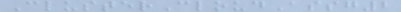ClusterCloudAssg2
